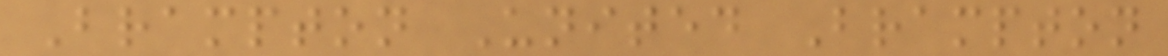Brampton United Brampton
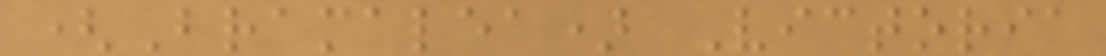(Bramalea) Victoria
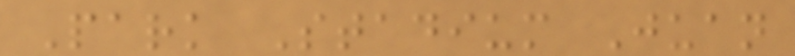Park Stadium Juan
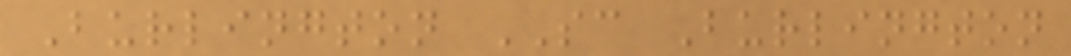Burlington SC Burlington
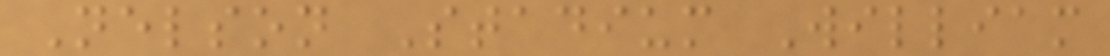Nelson Stadium William
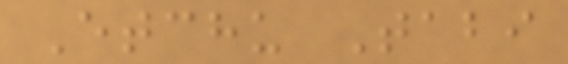Etchu Tabi
